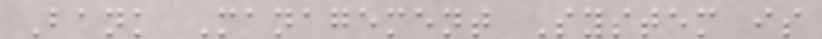Bank Management System is
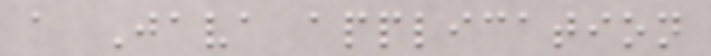a Java application
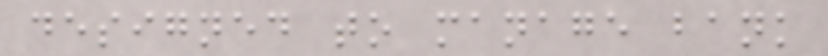designed to manage bank
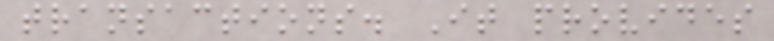transactions. It provides
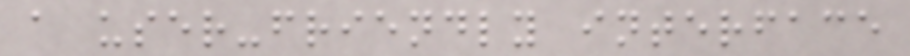a user-friendly interface
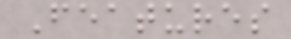Features
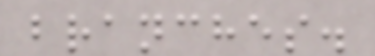branches.
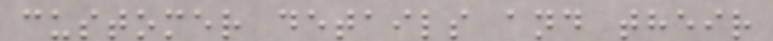customer details and their
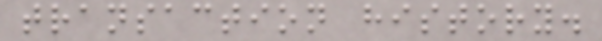transaction history.
